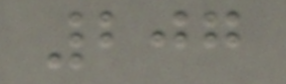207
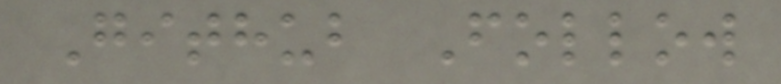Github Follow
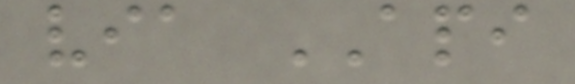via API
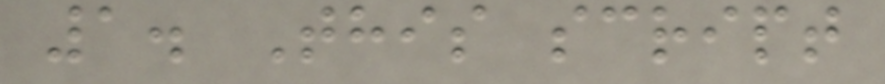1. This script
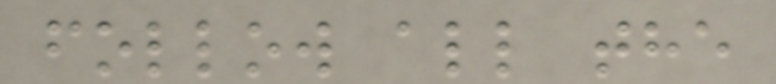follow all the
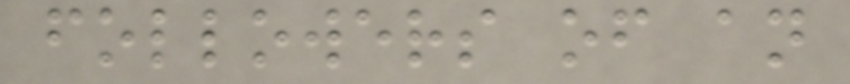followers of an
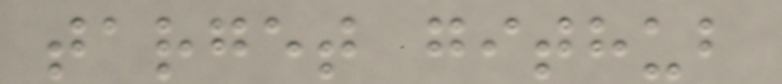target github
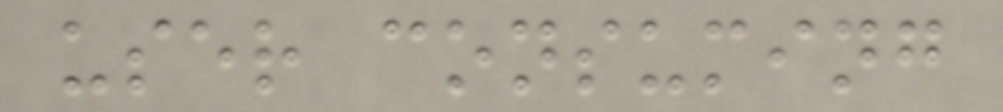user consuming
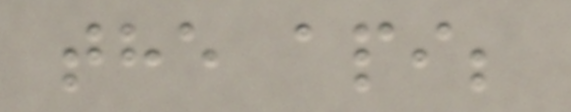the api;
